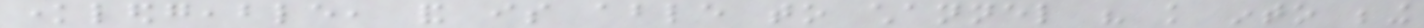knowledgeable, and is able to channel his knowledge into being
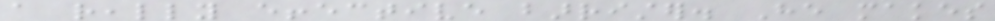a really effective barrister. He makes
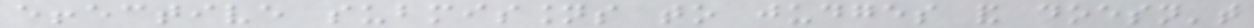effective submissions to judges and doesn't
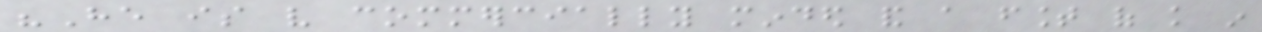"He is very commercially minded and a fount of knowledge in
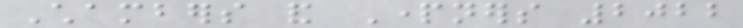Chambers and Partners 2022
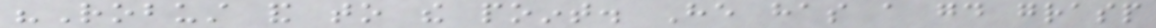"Robust and to the point. He has a good grasp
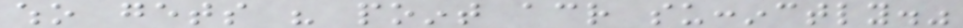who gets his point across succinctly."
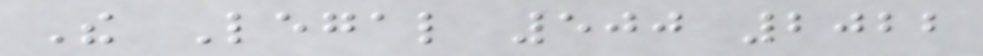The Legal 500 2022
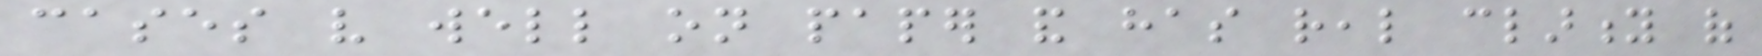cases very well on paper and has real clarity of
